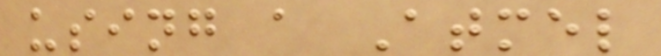using a Atmel
